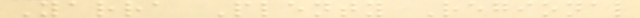Yarra Plenty Regional
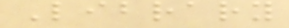Library
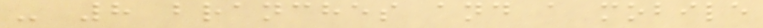- 8 branches and a mobile
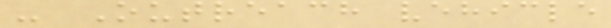- Outreach vehicle
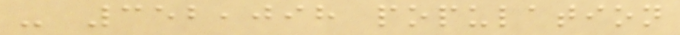- 352,098 population
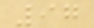97
